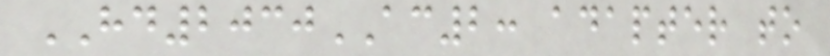HD2030AC2: adapter to
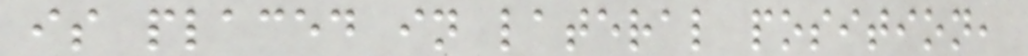is placed in lateral position,
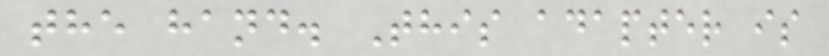the hand. This adapter is
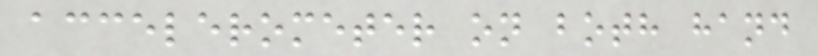accelerometer on both hand
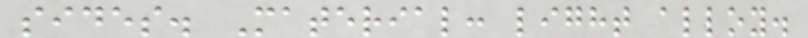sides. Material: light alloy.
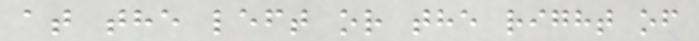at the left or the right of
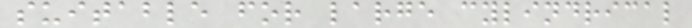suitable for large cylindrical
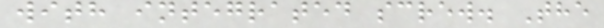with integrated screw. The
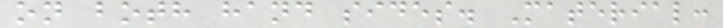on both hand sides. Material:
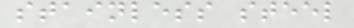stainless steel
